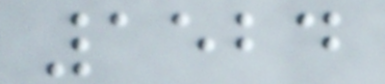1524
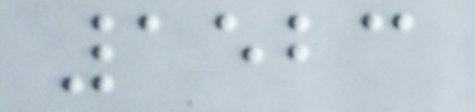1523
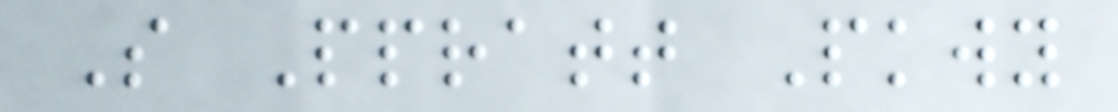S Ppratt Pkwy
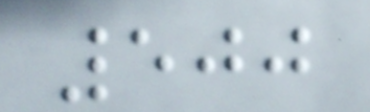500
